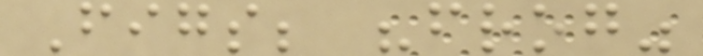Figs; "frog"
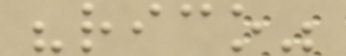"rico"
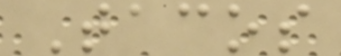Tacos
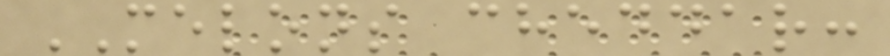MELONS cheddar:
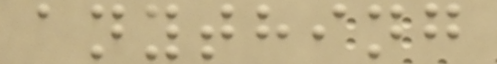anything
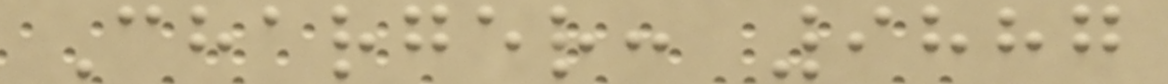Charger: 9887
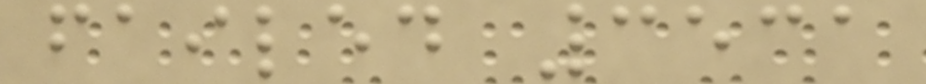failed 3531
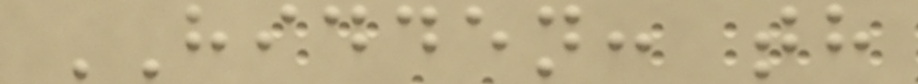HIDDEN: th
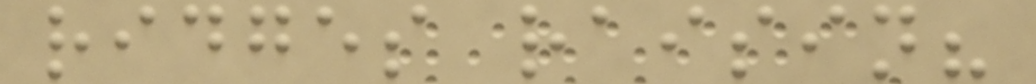ridges raisin?
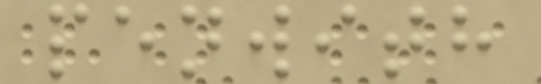penwith
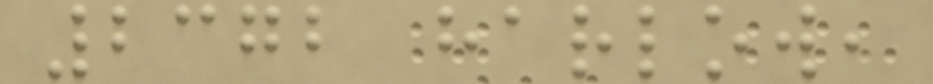2372 harlow,
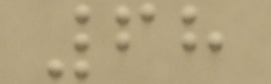68
